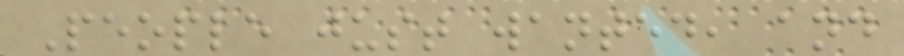People just wanted, and
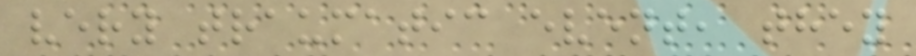very traumatic event, they
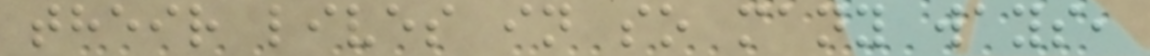their lives in so many ways,
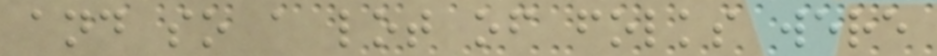and so a lot of folks were
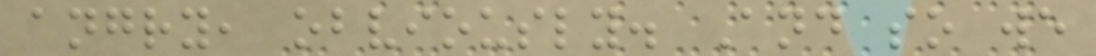angry, obviously. And so we
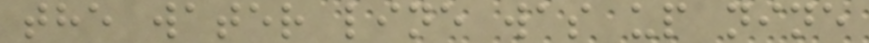the water line was up nine
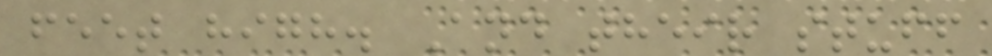feet high. And their stuff
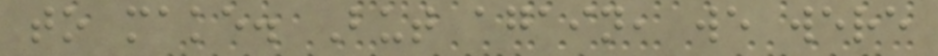to make. But again, we were
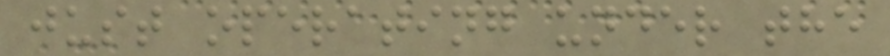just operating under the
